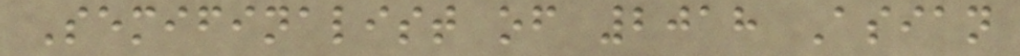Semifinalist of 2018 Asian
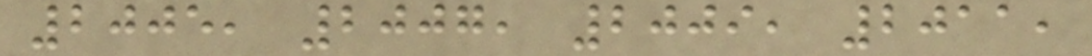2005, 2007, 2009, 2011,
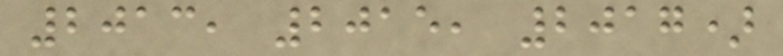2013, 2015, 2017)
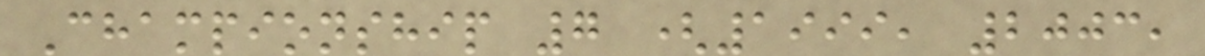Championship 7 (1999, 2003,
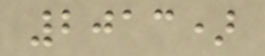2013)
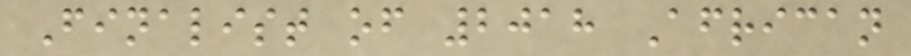Finalist of 2018 African
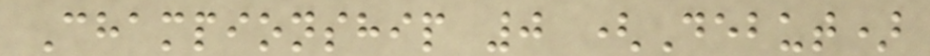Championship 0 (Debut)
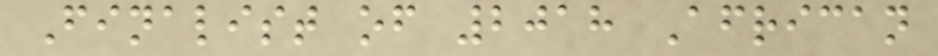Finalist of 2018 African
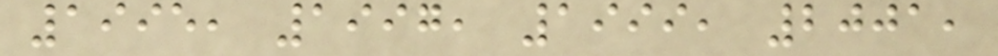1995, 1997, 1999, 2001,
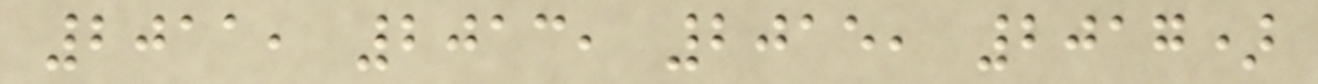2011, 2013, 2015, 2017)
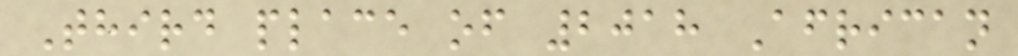Third place of 2018 African
